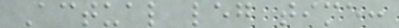Actual leg time:
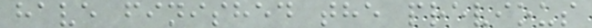have finished the previous
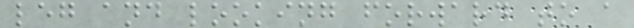leg and looking forward to a
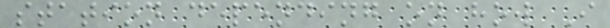station depending on how I
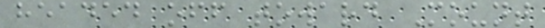headed off toward Mount
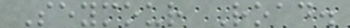Seymour Road.
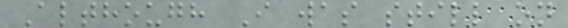Although I was still on
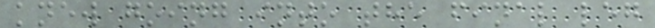knew going into the final leg
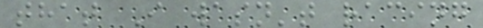that I wasn't racing
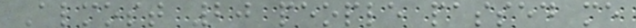Almost 20 people passed me
